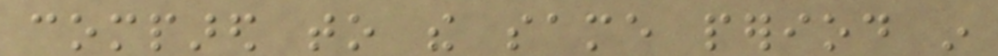compared to the same period in
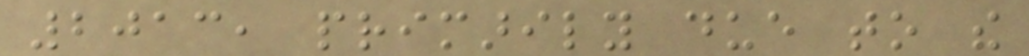2013, primarily due to the
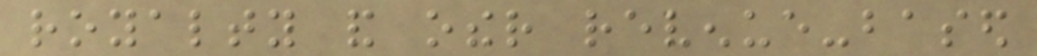royalty and other revenue-based
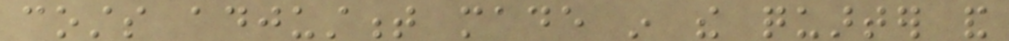costs adjustment made in the quarter and
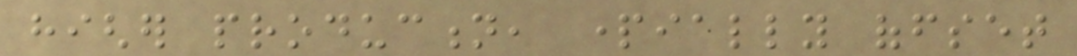higher production, partially offset
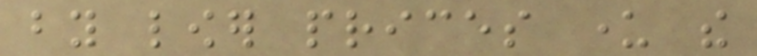by lower prices under the
